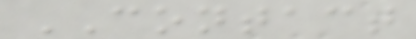CONTACT
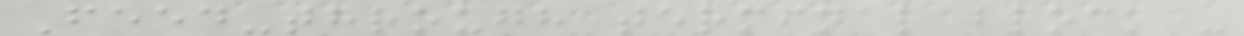Feed-through terminal block -
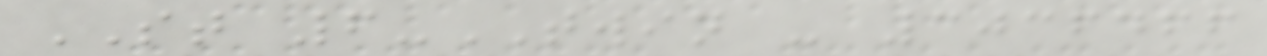ST 6-TWIN - 3036466
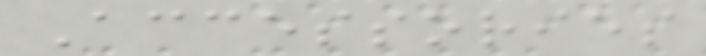Accessories
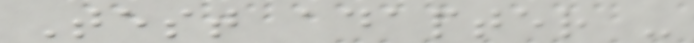Test adapter -
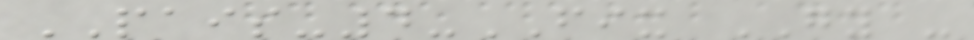PAIS-4-FIX GY -
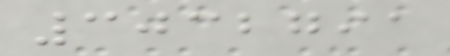3032791
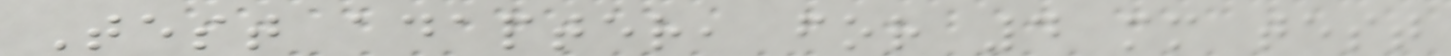Test adapter, for 4 mm test
